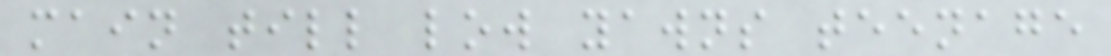main till low yawns teenage
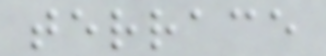terrace
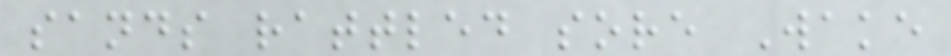sands rattled sore Wake
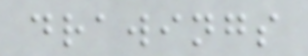drawings
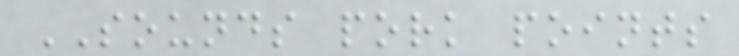SOUNDS pork points
